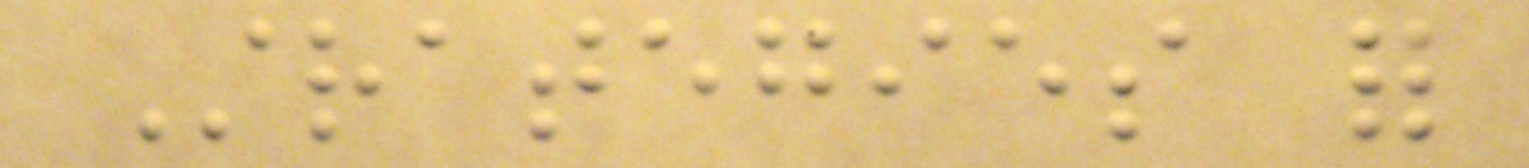Strategies for
